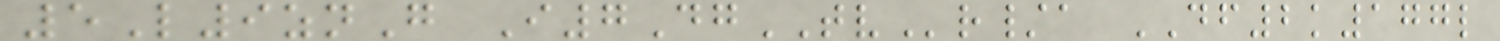5L9znG I7DgTVr/a DF2k177l
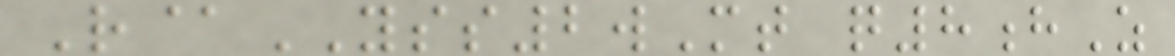R@YSS2wMt q8hZ
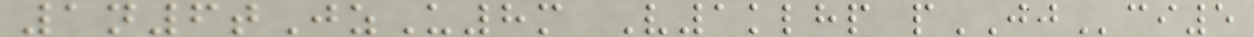1n6tJzU8m V1klhp pJJci5
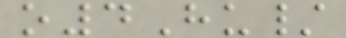o4Hu/
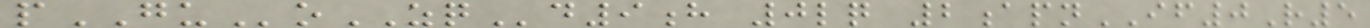pGUoZQd9h 0lq 2apnIF0R5
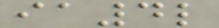ia4l
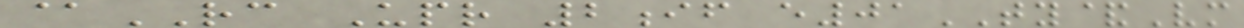@RC Upr 2if e01TY&Vm
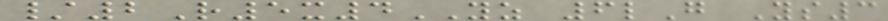/2R5x4YZ 6lG Ys3
